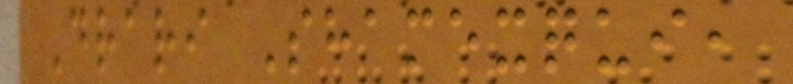Drari Shamexqui,
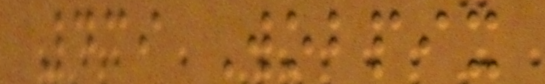439 Wobpix
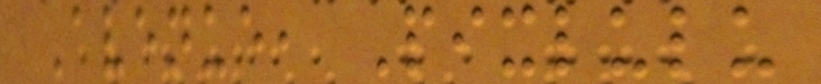Avenue, Pixlulu
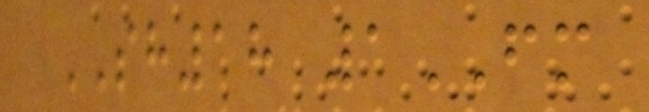SH18 1FM
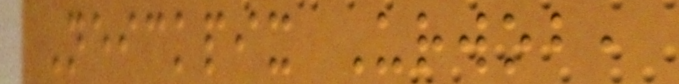Neickpix Urwob,
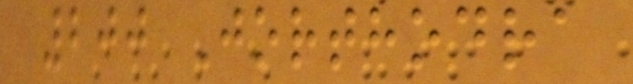200 Jorthodra
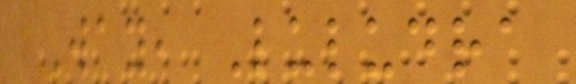Way, Luludra
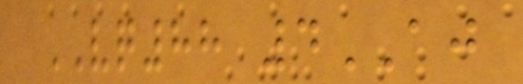VQ88 4AJ
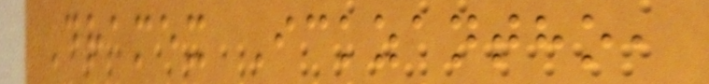Dramex Ickzantho,
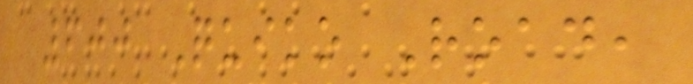600 Quiko Road,
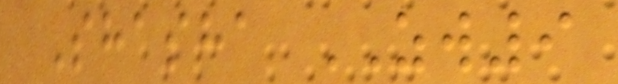Shasha ZW9
